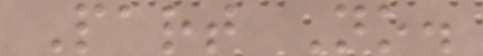Part No.
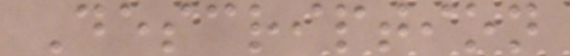Description
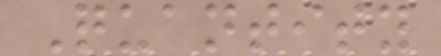Quantity
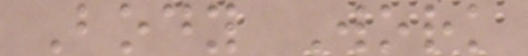Body Work
